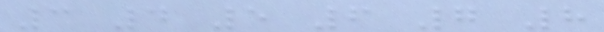3 4 5 6 7 8
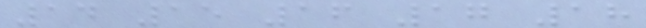14 15 16 17 18
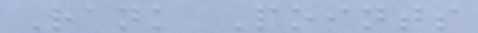Rank Points
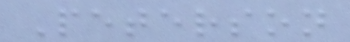Peterson
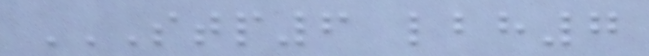STP6 LBH7
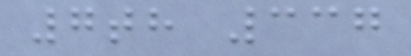7th 337
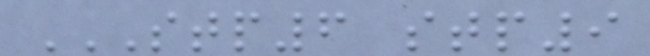STP6 STP9
